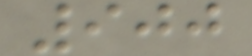900
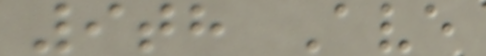9th Ave
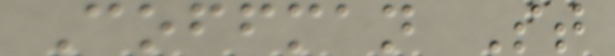Coffman St
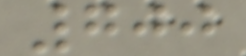700
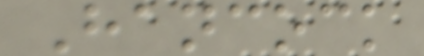Hancock
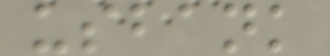usbank
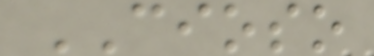CIOSO
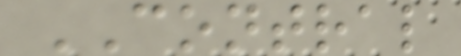CONTRAL
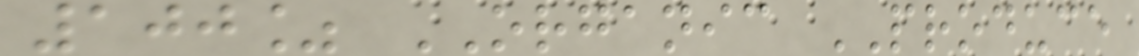100% ORGANIC PRODUCE
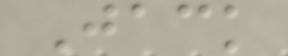Jack
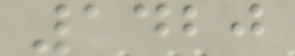1420
